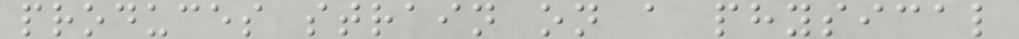produces strain on a physical
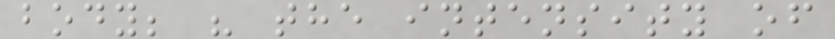body; " the intensity of
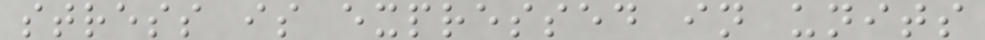stress is expressed in units
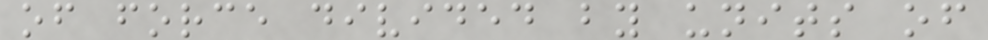of force divided by units of
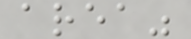area"
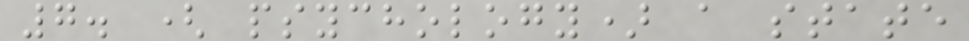7. ( psychology) a state
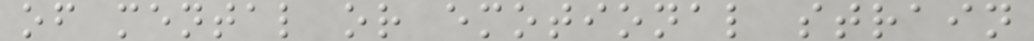of mental or emotional strain
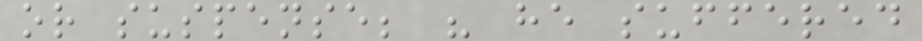or suspense; " he suffered
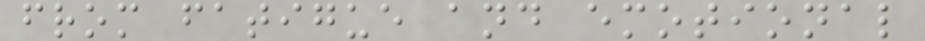from fatigue and emotional
